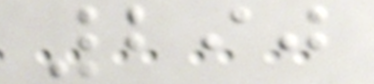290
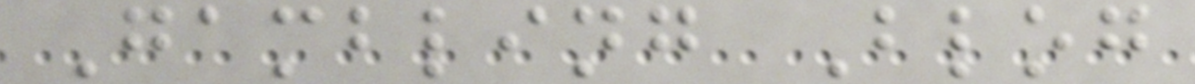Gambling Blog
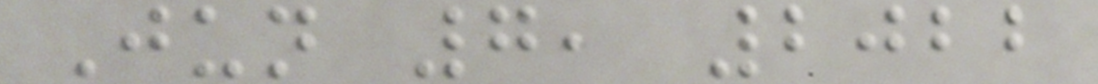Jun 7, 2022
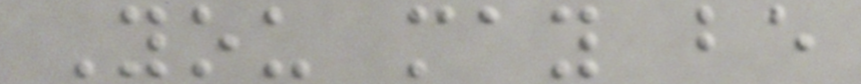You may be
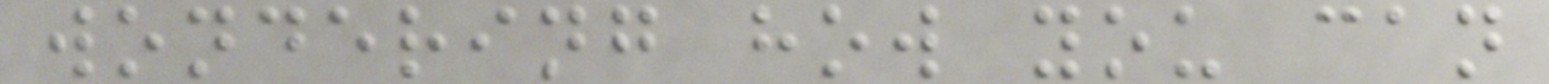wondering how you can
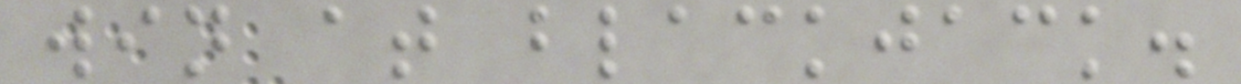win at blackjack.
